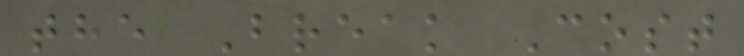the Break Cost
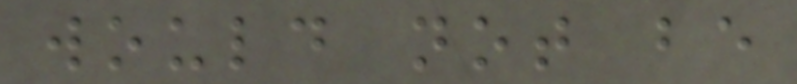would not be
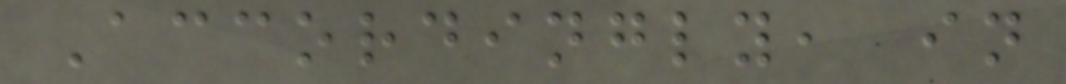Accordingly, in
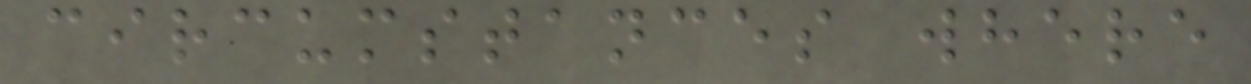circumstances where
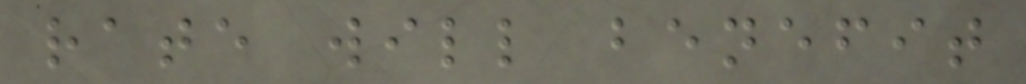rate will benefit
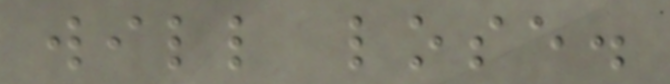will lose.
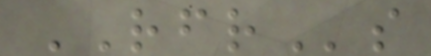RFRs
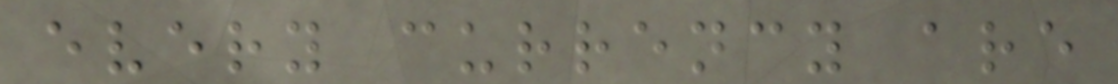every currency are
